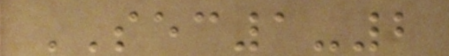SEC1-2
